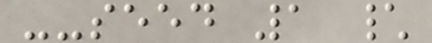--seed 1 \
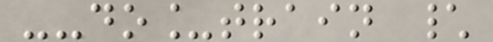--do_train \
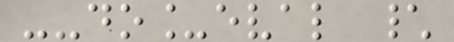--do_eval \
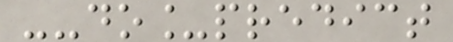--do_predict
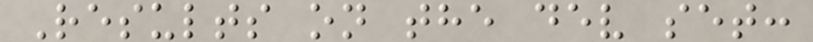Results on the dev set:
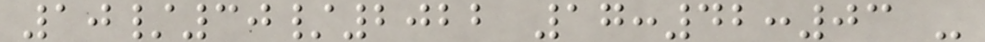10/30/2022 17:42:03 -
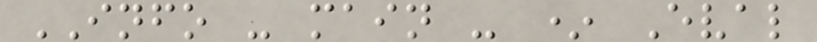INFO - main - * Eval
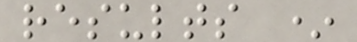results *
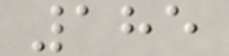185
